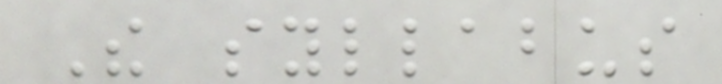The syllabus
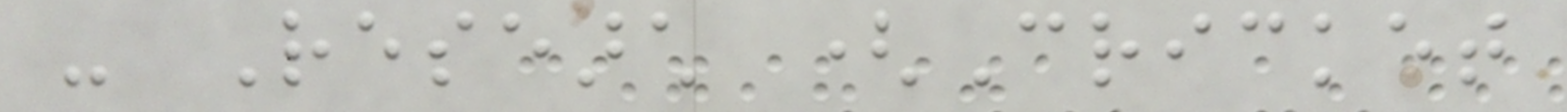- Research (Cricket
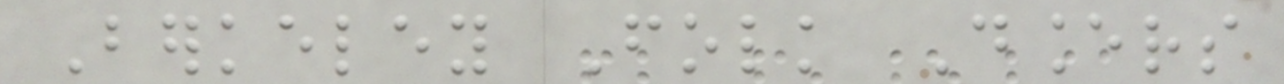Berkeley Folk Dancers
